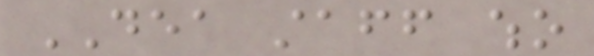DEA staff who
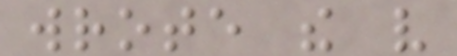wrote the very
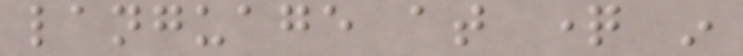language at question in
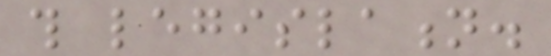this legislation.
